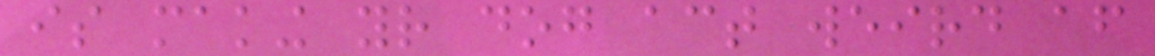is making your dog act weird after
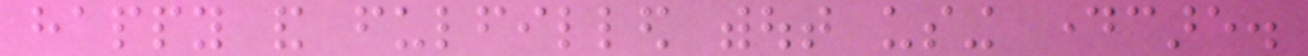happy and fulfilled without using daycare.
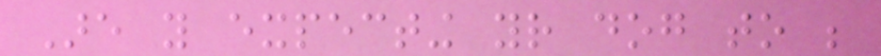Are you expecting your dog to be
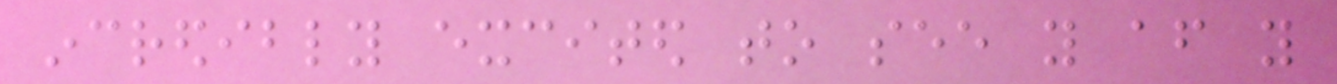incredibly excited to see you after you
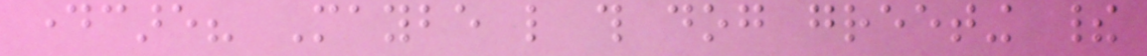daycare? Maybe like this dog greeting their
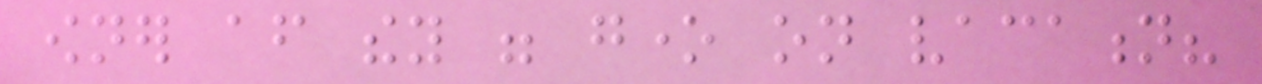owner after they were gone on vacation?
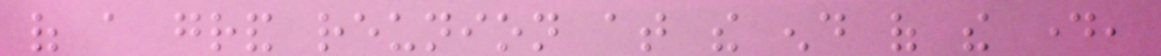of a grand reunion at the end of the day,
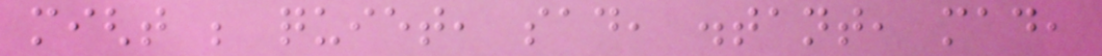might be quiet, sad, distant, mad,
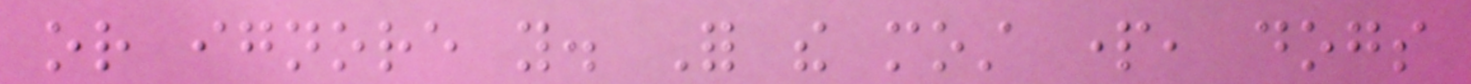or ignore you. For the most part, dogs
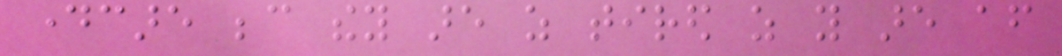daycare because they are as tired as you are after
